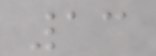13
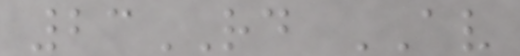23RD AV
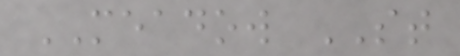MEADOW ST
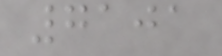7101
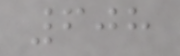608
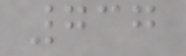737
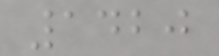1420
